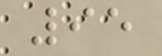95
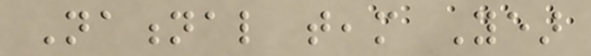National team Year
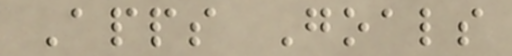Apps Goals
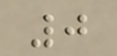0
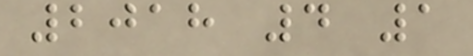2018 4 1
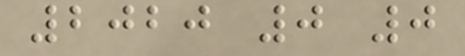2020 0 0
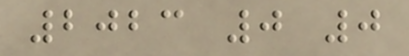2023 0 0
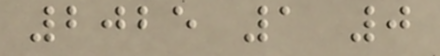2025 1 0
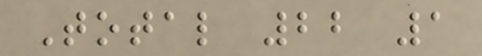Total 22 1
